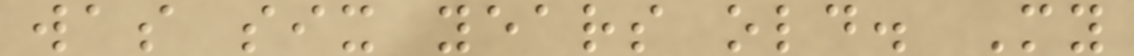was six years old. My
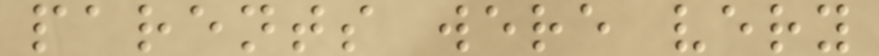parents were very
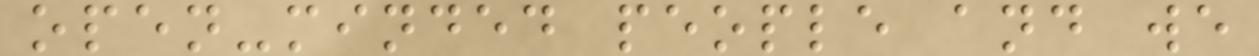open-minded people and we
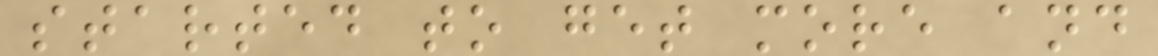started to get more and
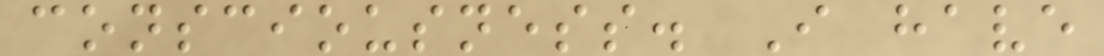consciousness. I have
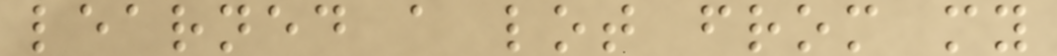learned a lot from my
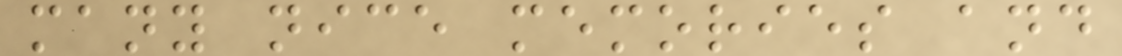many nice memories and
